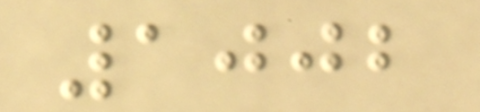1002
